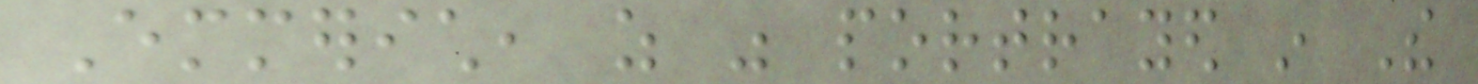Emmerich, as was portrayed in The
